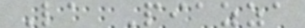La Piazza
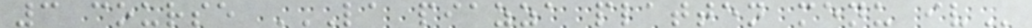3 course LA PIAZZA PLATTEN MENU IV
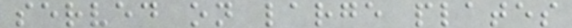served on large plates
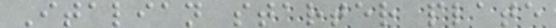Italian starter plate
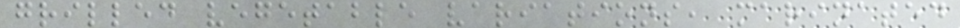grilled vegetable variations, marinated
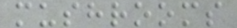mushrooms
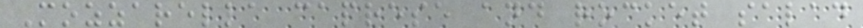Mozzarella caprese and rocket salad
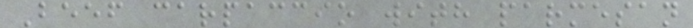Beef carpaccio with parmesan
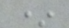*
